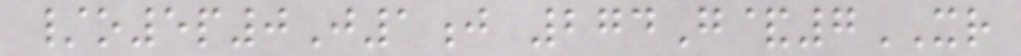/o5p0J1j 274G&7XR
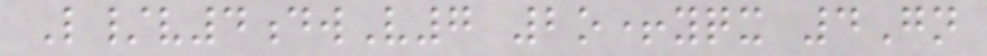L/v4dwV7 2o+yqx 4Gn
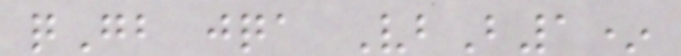qGb jqa VbB1*
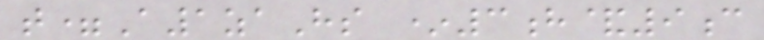t=A1zaHs *3h&9c
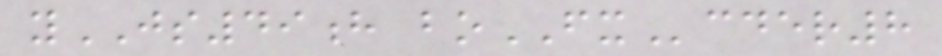yJS49h boFXcder8
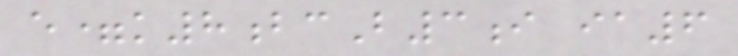e=k8bcB3i ia6
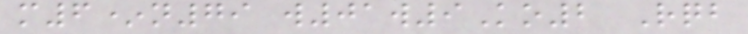m6*n79 w01w9Ko2 Rqb
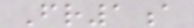Fr1a
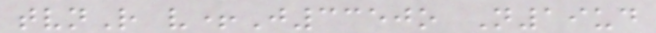tvnR v+J3350o N19ud
